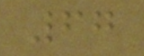67
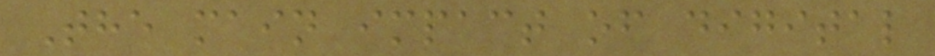The main impact of digital
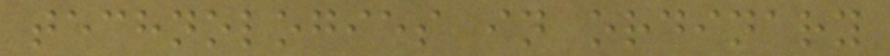technologies in ordinary
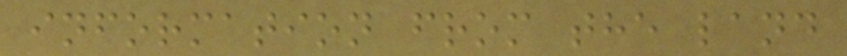information from the land
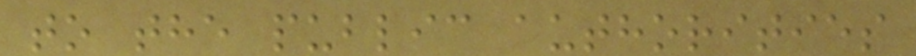to the public authorities
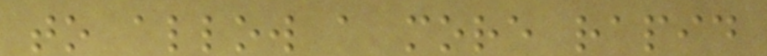to allow a more rapid
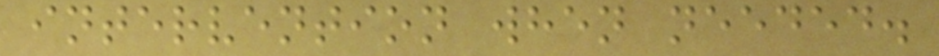intervention when needed.
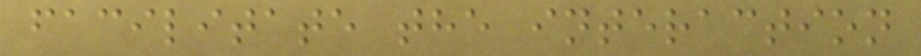facilitate the interaction
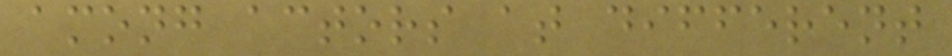among actors at different
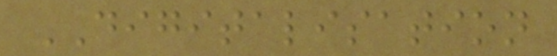DIGITALISATION
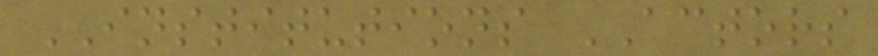INSTITUTIONS ACTORS
